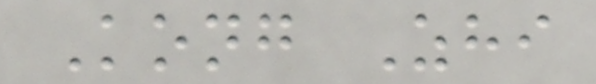Kong Zhi
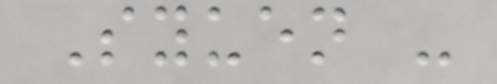Syuen -
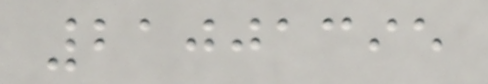21001395
